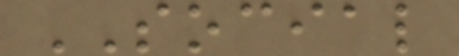SOCIAL
